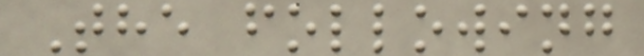The following
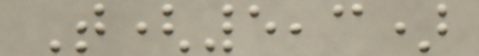T(5,3)
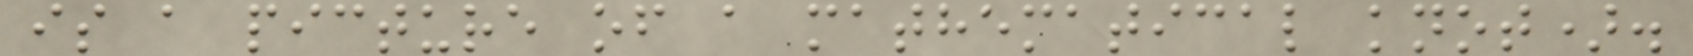is a picture of a mathematical knot).
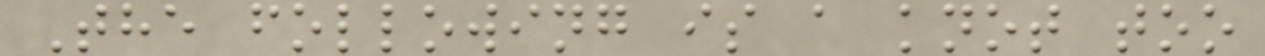The following is a knot too
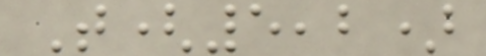T(5,2)
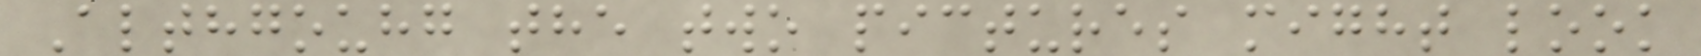Althgouhg the two pictures might look
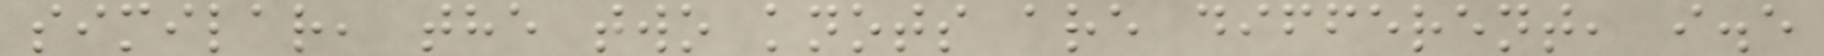similar, the two knots are different, i.e
